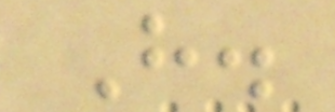H.
